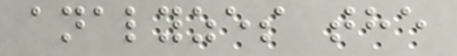analyzes the
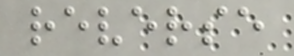reverse
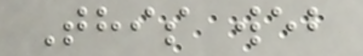This web
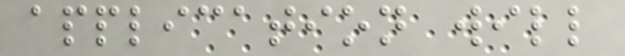application will
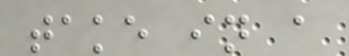take in a
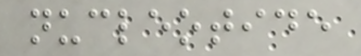nucleotide
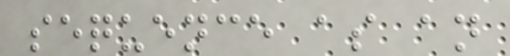sequence as an
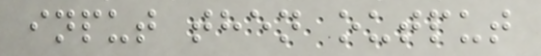input then output
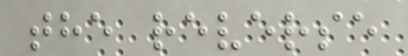the reverse
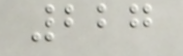227
